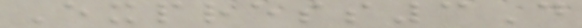Express3D
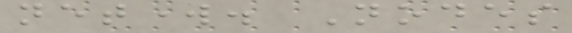network. Nodes
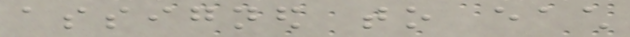assigned to each
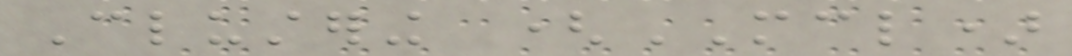Clustering (MCL)
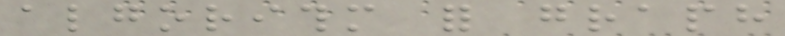algorithm for graph
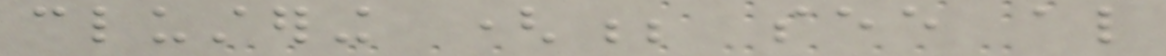clustering (; see also
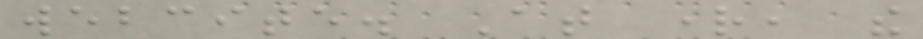webcite. At right, the
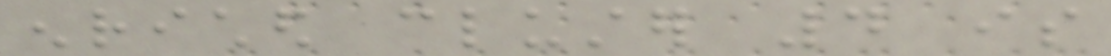enriched cluster 4 is
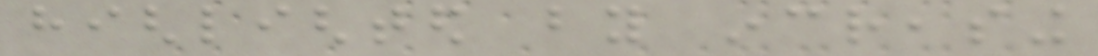highlighted by increasing
